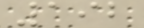192
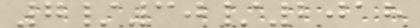7/30/2018
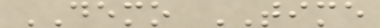DEMO TIME
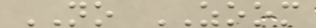NO ZOOM
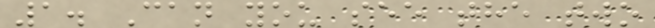1. Can you see the two
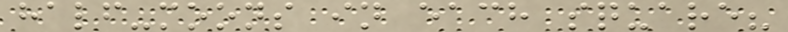half-moons in each square?
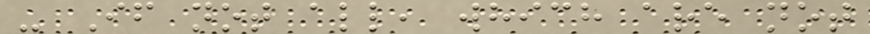- If not all, which are not
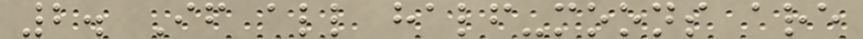2. If all half-moons are
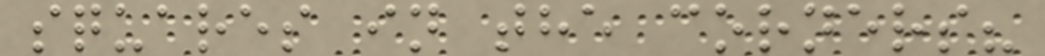squares in the corners?
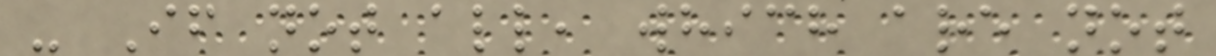- If not all, which are not
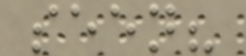seen?
